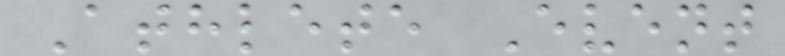Athlete Event
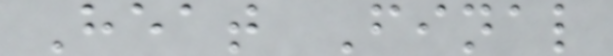Heat Final
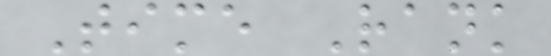Time Rank
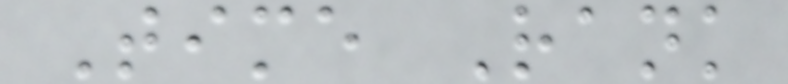Time Rank
